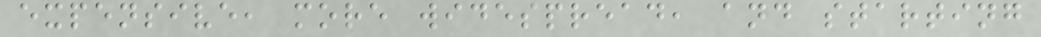expensive, more widespread, and starting
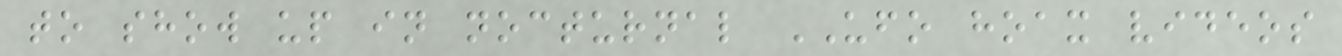to show up in nocturnal UFO hoax videos
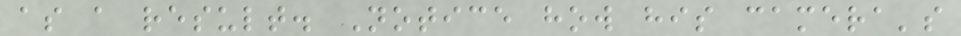as a result. Notice how his camera's
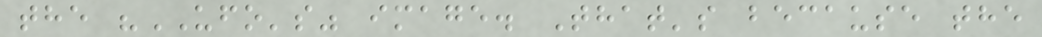the "UFO's" image. That's because the
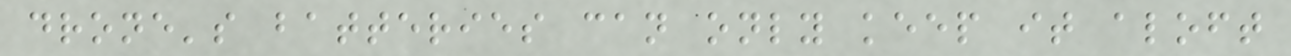drone's batteries can only keep it aloft
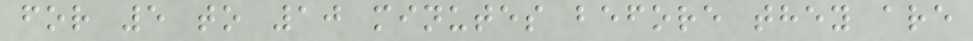for 5 to 10 minutes before they are
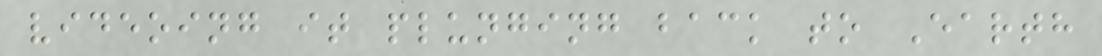videoing it plunging back to Earth
